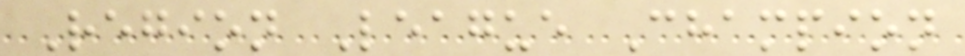Region League Champion
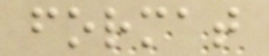format
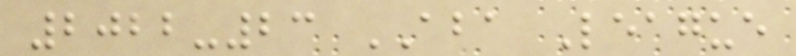2022-23 ABA League
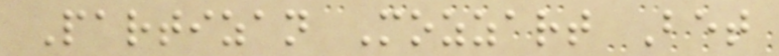Partizan Mozzart Bet
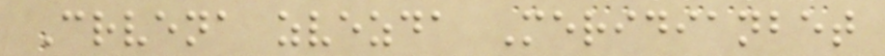Crvena zvezda Meridianbet
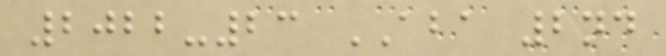2022-23 ABA 2nd
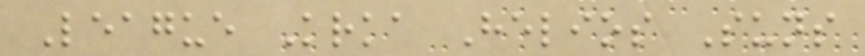League Krka Helios Suns
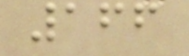166
